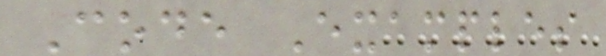Code Examples
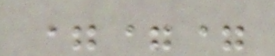===
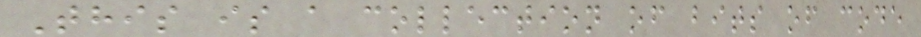This is a collection of bits of code
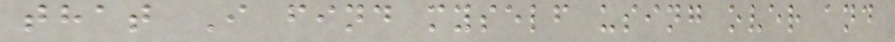that I find myself using over and
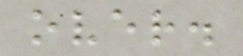over.
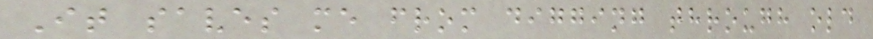It saves me from digging through old
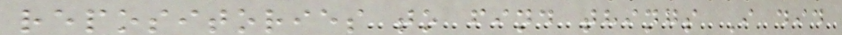repositories to find things I did
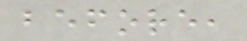before,
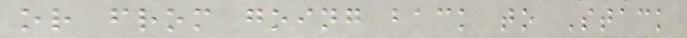or from going back to Stack
